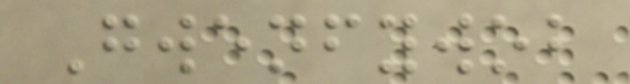Gwenfywob
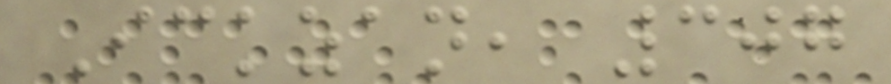Ickzan, 307
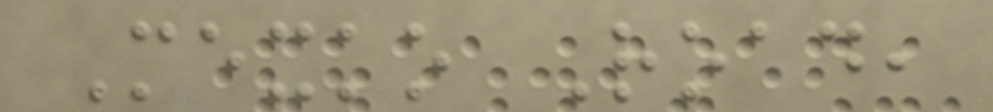Mexko Road,
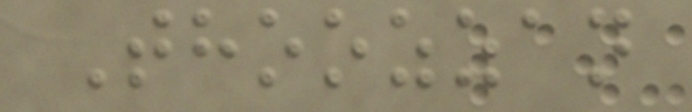Thoozzan
